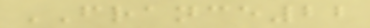FRANCE22
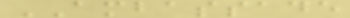AMBASSADE
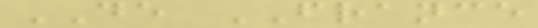DE FRANCE
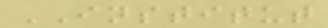INSTITUT
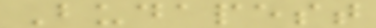Budapest
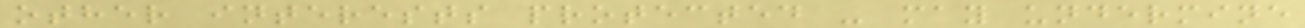other interests protected - may undermine
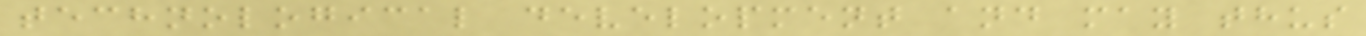technological development and may thus
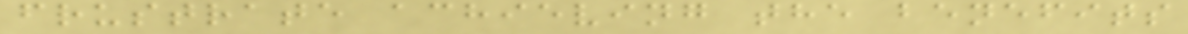frustrate achieving the benefits
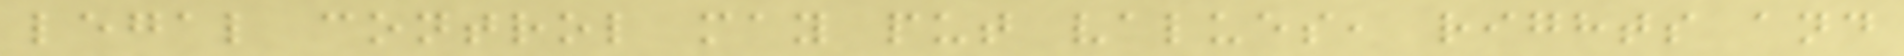legal control may put values, rights and
